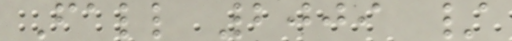Fall 2009 /
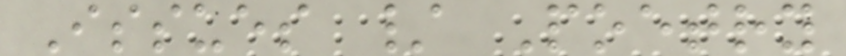Issues / Poetry
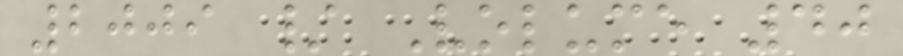2009 / Volume 40
